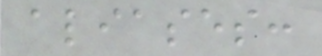aliases:
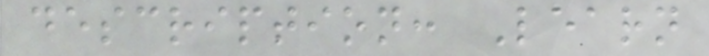description: Learn
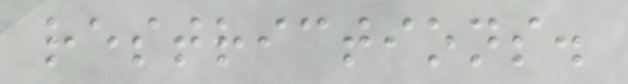restrictions.
